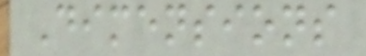Dimensions
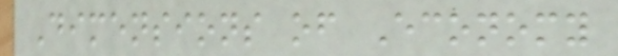Dimensions of Economy
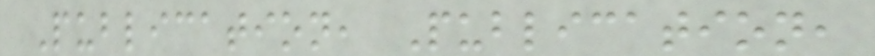Publication, Publication,
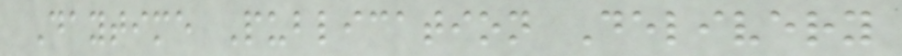Daytime Publication Delivery
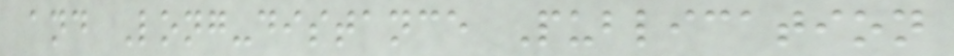and Long-distance Publication
